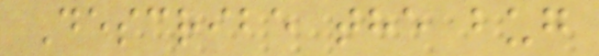Describe the bug
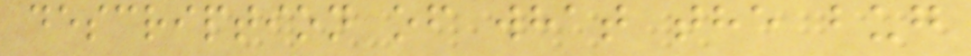description of what the bug
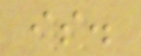is.
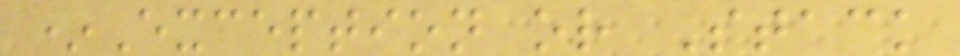*Exception or Stack
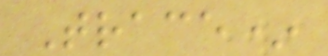Trace*
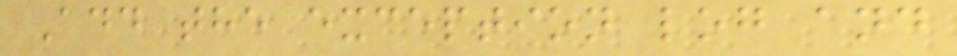Add the exception log and
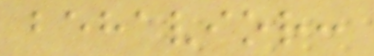behavior:
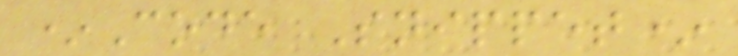*Code Snippet*
